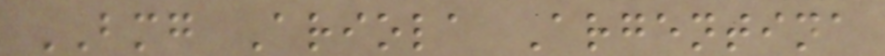BMG Ariola Argentina
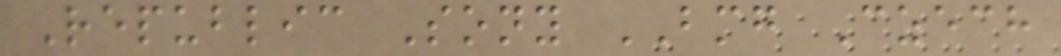Republic Sony BMG Czech
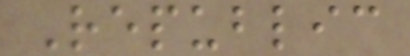Republic
